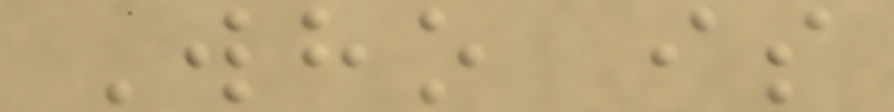Who is
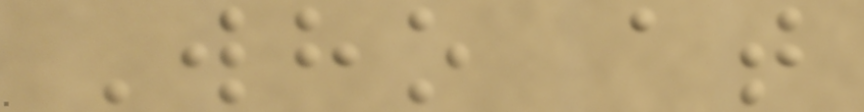Who at
